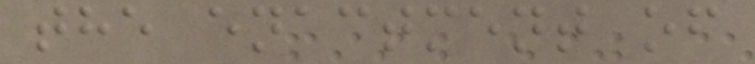the enactment of
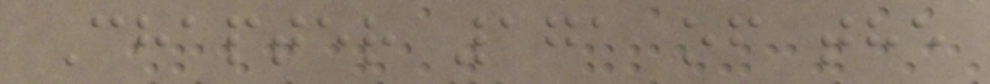Chapter 171 of the
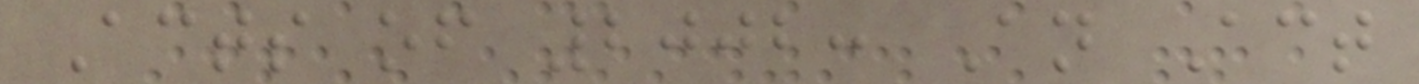Acts of 2002: An Act
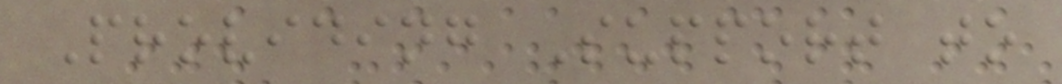Providing Support to
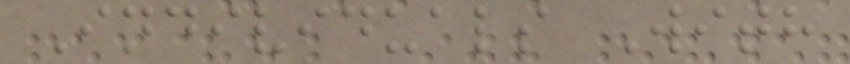Individuals With
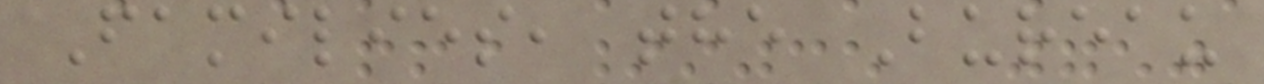Families, the Bureau
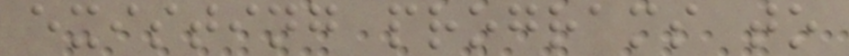existing programs to
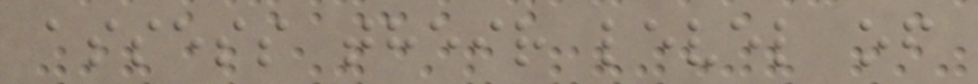assess their level of
